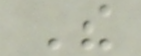The
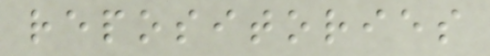repositories
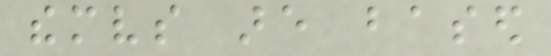themselves are based
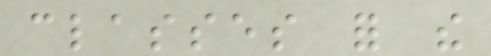classes for the
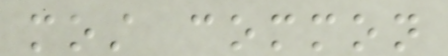most common
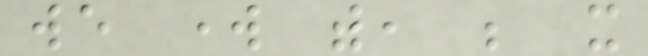we work with, be it
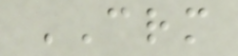CRM
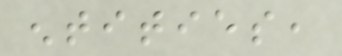entities,
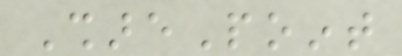SharePoint
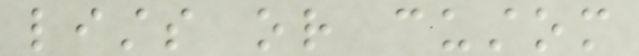lists or custom
